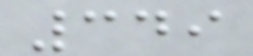349
